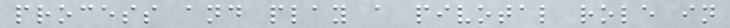process and play a pivotal role in
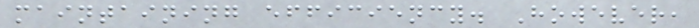maintaining efficiency. However,
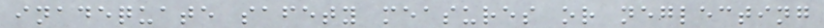inadequate safety measures or neglecting
